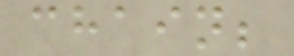chain;
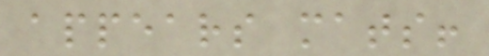appears mats!
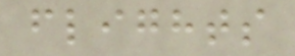flights
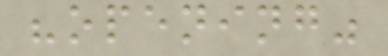"opening"
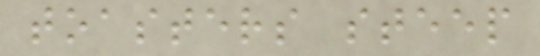toasters steep
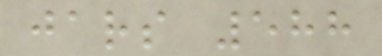jars 588
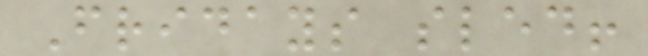Fridays sled!
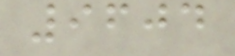9604
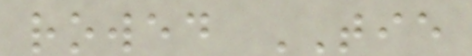rowed TIE
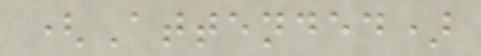(Attended)
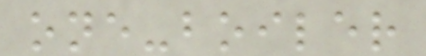one-boiler
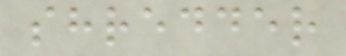shredder
